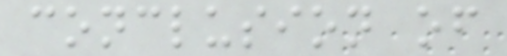conclusion of
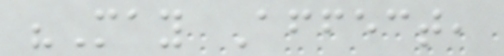"May Affect,
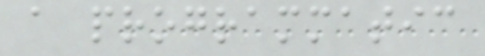a programmatic
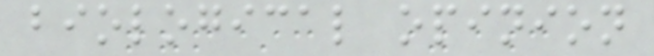biological opinion
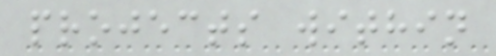projects within
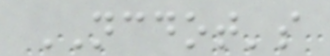NCDOT's
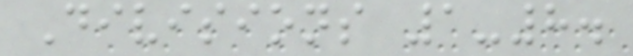Divisions 1-8.
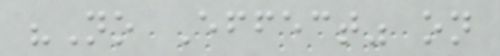"No Effect" on
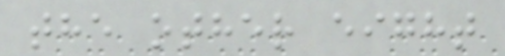the other eight
